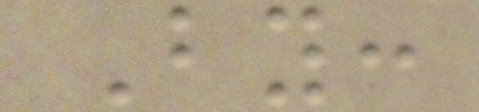By:
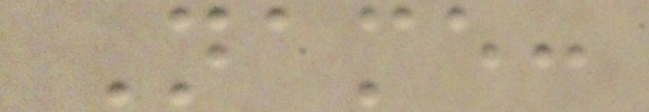Name:
